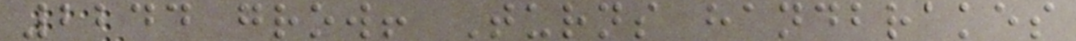2244 grow! Turns handbrakes
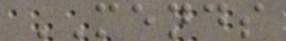MENDS
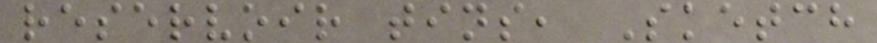reservoir tins, Sketch
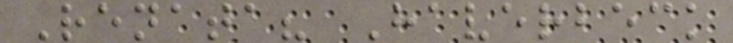Renata? Haverbeck
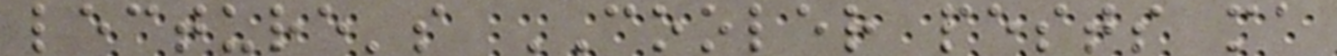lecture's COOLER pests ma
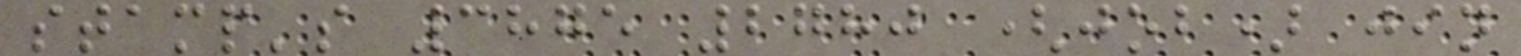stamp's 3875 2780 (job) jin
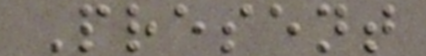Present
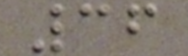36
